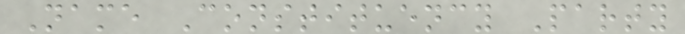Name Constituency Party
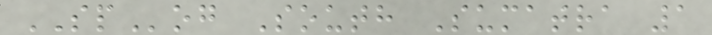SPog South Sumatra 1
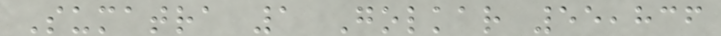Sumatra 1 Golkar 55,836
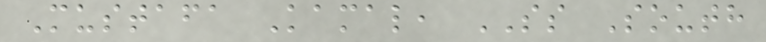Mustafa Kamal, SS South
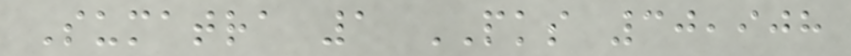Sumatra 1 PKS 30,908
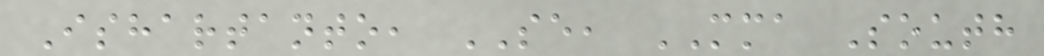Ishartanto, SE, MMA South
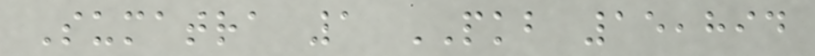Sumatra 1 PKB 15,894
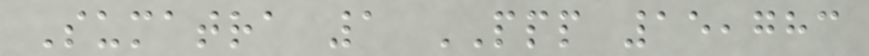Sumatra 1 PPP 15,783
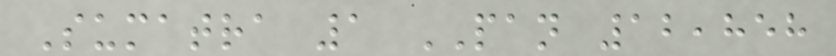Sumatra 1 PAN 12,858
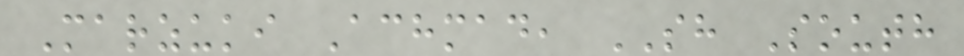Marzuki Achmad, SH South
